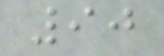90
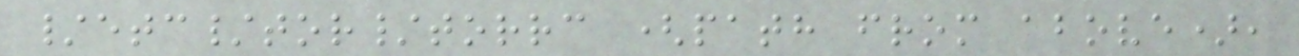/etc/tor/torrc (path from above),
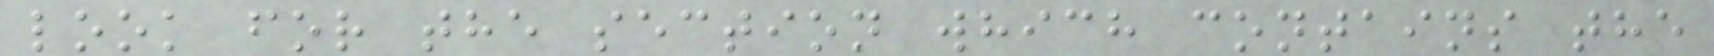look for the section which contains the
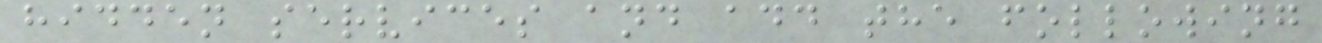hidden services and add the following
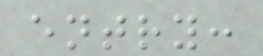entry:
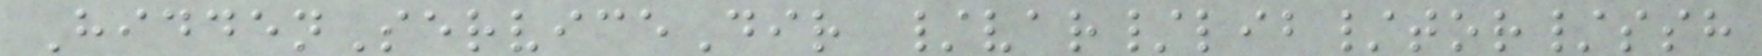HiddenServiceDir /var/lib/tor/ssh
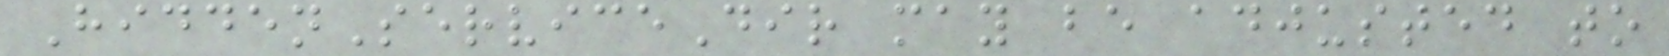HiddenServiceDir may be adjusted to
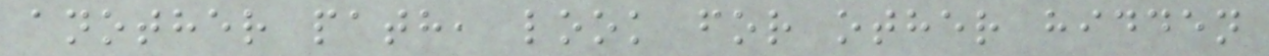another path, look for other hidden
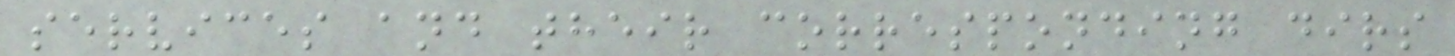services and their corresponding dirs
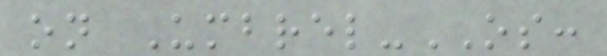on Umbrel-OS:
